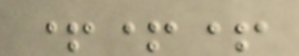+++
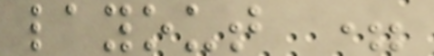layout =
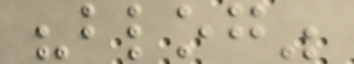"blog"
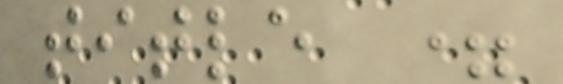title =
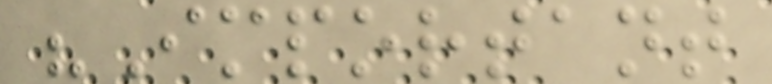"Important
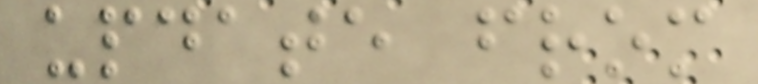update from
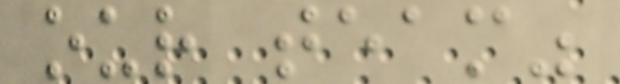our team"
